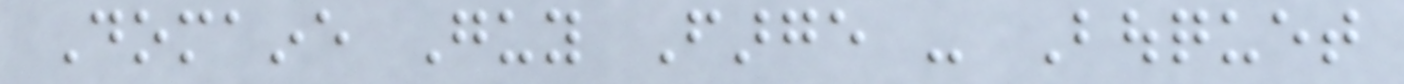Domaine Guy Farge - Bouquet
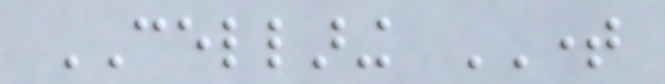CELLARING TIME
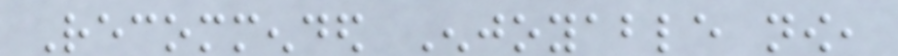Recommended Enjoyable now,
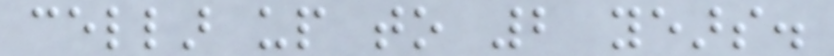cellar up to 2 years.
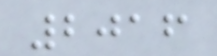2016
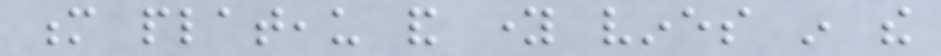m plateau and young vines in the
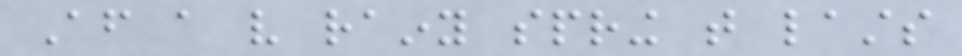After a very rainy spring that lasts
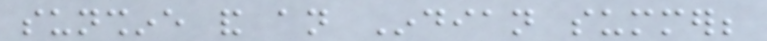sunshine and an Indian summer;
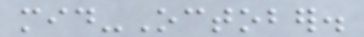mid-October.
